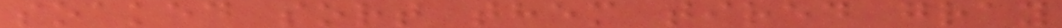soaked sort them tired gray
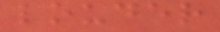louder
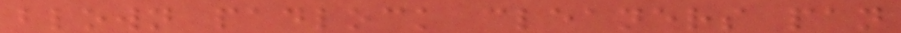blown padlock cleaners pan
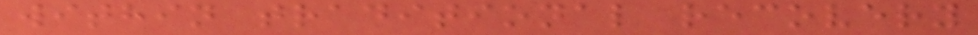within traditional recovery
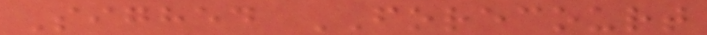Sighed FORECOURT
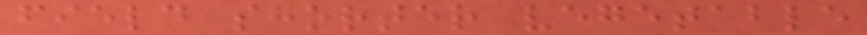field shorter vegetable
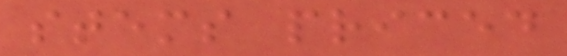stems priced
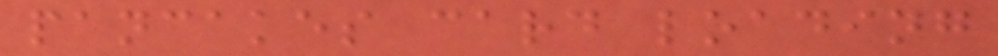pancakes card loading
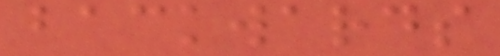backwards
